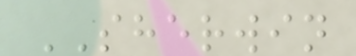SHERWIN
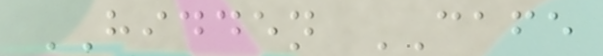HIDDEN CAFE
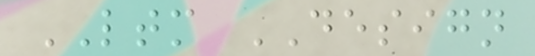LTM DESIGN
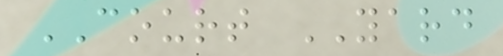COURT YARD
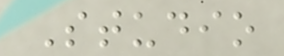Studio
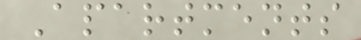Apartments
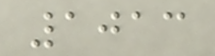1013
